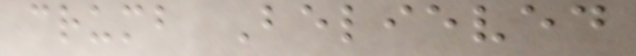crumb Believed
